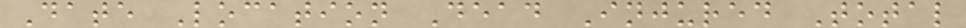Date Location Dead Injured Total
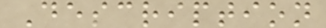Description
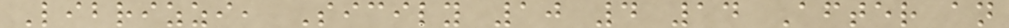Librizzi, Sicily 10 4 14 After an
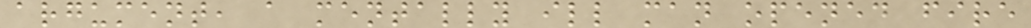argument, a mentally ill man opened fire
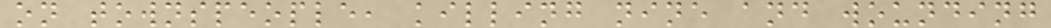on townspeople, killing nine and wounding
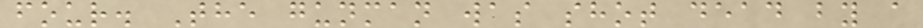four. The gunman was shot dead by a
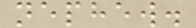nephew.
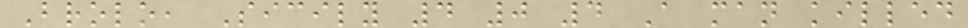Brolo, Sicily 4 0 4 A man killed
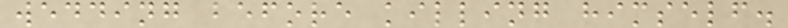wedding before killing himself.
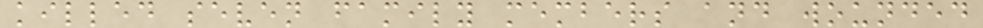killed seven family members and wounded
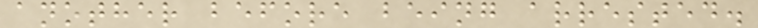another before being arrested.
